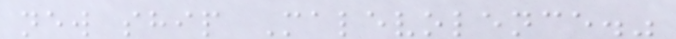new ship Malevolence."
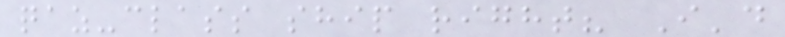qaz-class ship right? I'd
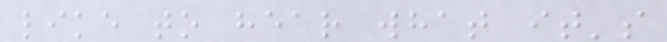like to hear what it's
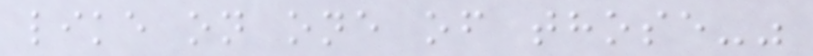like on one of those-"
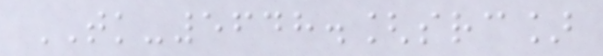TK-5648.[src]
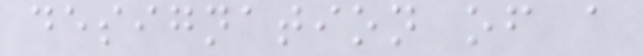designation of a
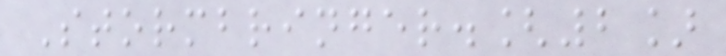Stormbringer.[2]
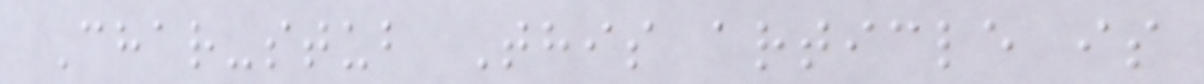Char-stub This article is
